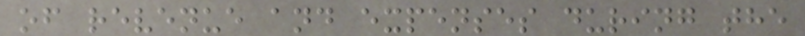of revenue and expenses during the
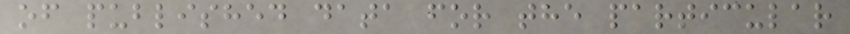of published data for the particular
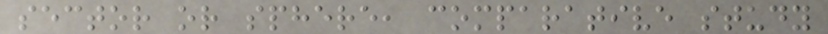sector or sphere, comparative study
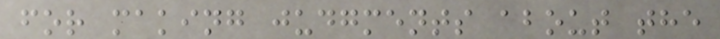for making judgments about the
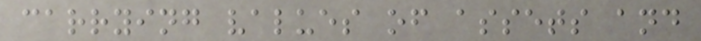carrying values of assets and
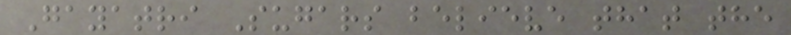Gayatri Sugars believe that the
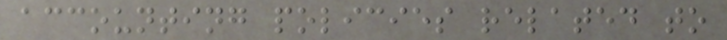accounting policies related to
